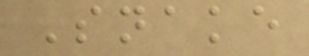Snake
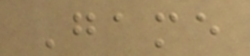Game
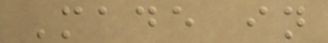Made in
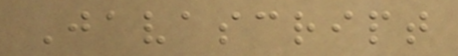Javascript
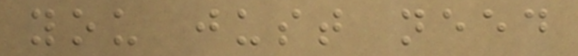you just need
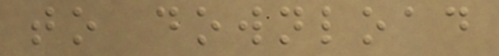to download
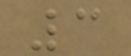3
